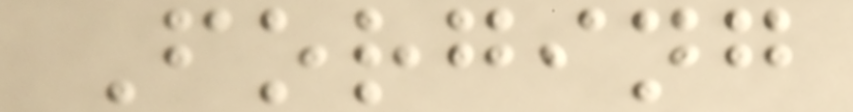Forging
